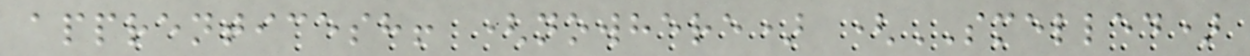apprenticesh! (nowhere) (SMELLED)
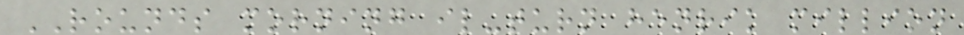ROUNDS morning il-turn henrik million
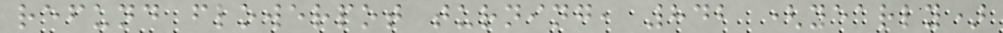refund flowerpot turning, 842 (yearly)
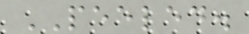PEELED.
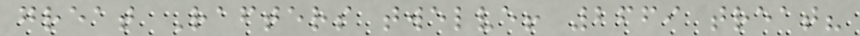great Rafters twelve! 2669 treat?
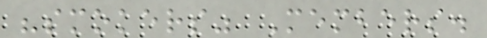"smokers" Members.
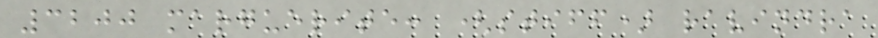3200 marguerite: (stiff) ravindra
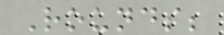Rounds;
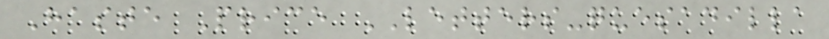Haste Price LETTERS-quesadilla
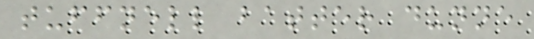tuffnell batter dunne
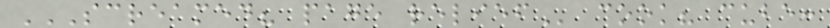SCREAMED? PAGE RELIEF cook? cube:
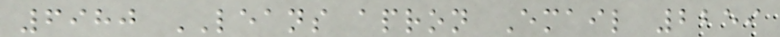6980 LEANS apron Email 2259
